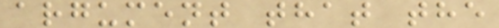argument that the
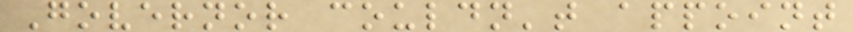Governor couldn't appoint
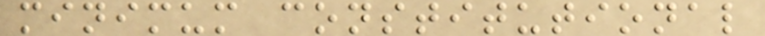minimum constitutional
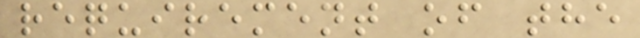requirement of the
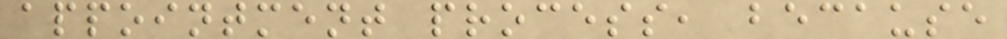appointment process, because
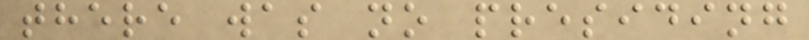there was no presiding
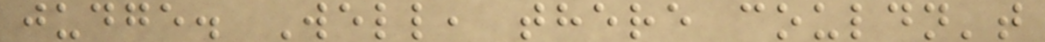judge. Well, there couldn't
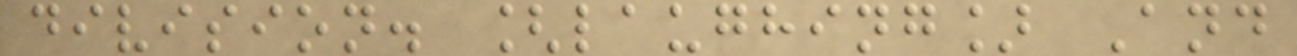division. [laughing] And
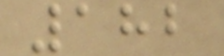182
